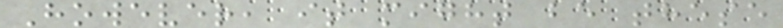However, it might be these
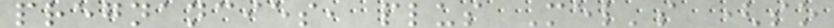pregnancies, plus Mel's (so
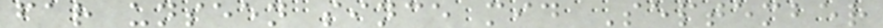far unseen since mid September
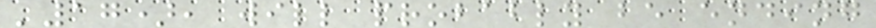'17), will probably be ending
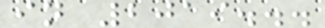in 2019...
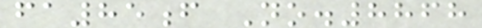fa85f No.8868
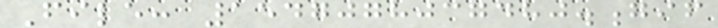File: 1547078037480.gif
